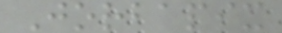Jorbapix
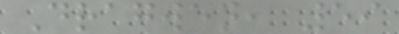Dragwen, 59
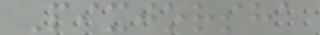Pixjorsha
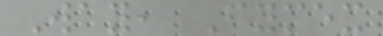Way, Fymex
